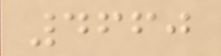4660
